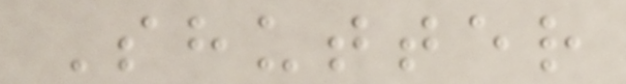Shutter
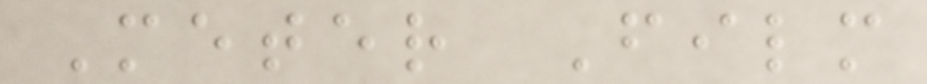Meter Film
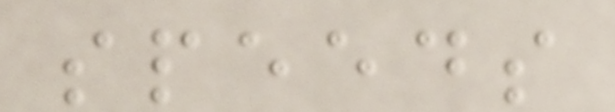speeds
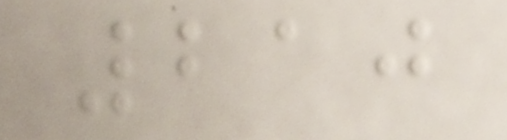210
